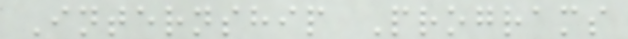Internship Programs
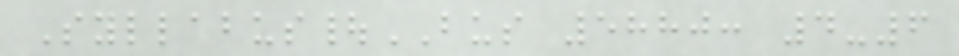Syllabus|BUS 5880: 4-6
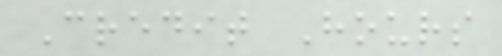Credit Hours
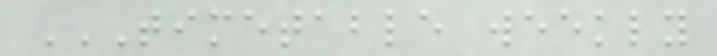TIMETABLE WEEKLY
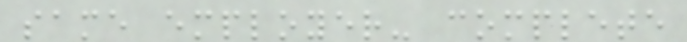same employer- complete
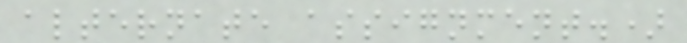alternate assignment.)
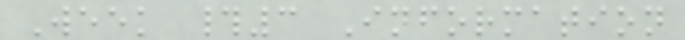Week #3 Information
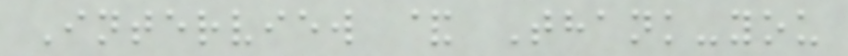Interview & Thank-you
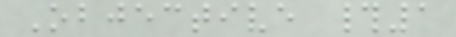Objective #1
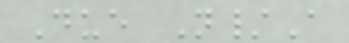Due N/A
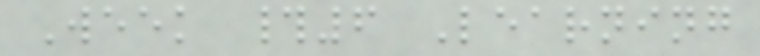Week #6 Learning
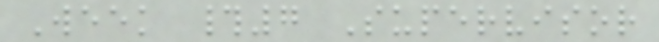Week #7 Supervisor
